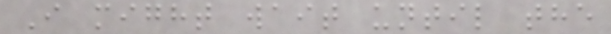I might wait until the
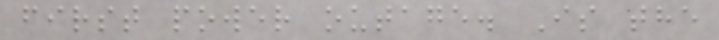first power outage. Is the
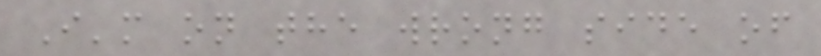I'm on the wrong side of
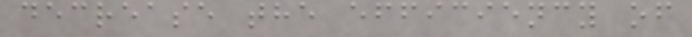decrease the efficiency of
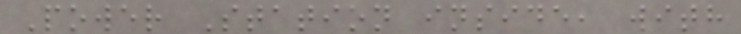Power Station inside, with
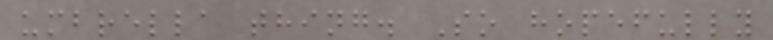umbrella thing. So hopefully
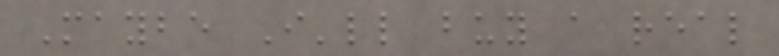Maybe I'll buy a real
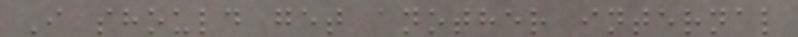I should get another internal
